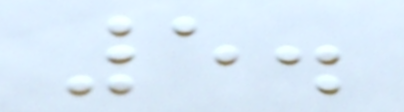5.
